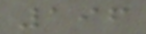196
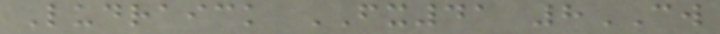Ludraick FX41 8CW
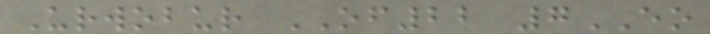Urwobur OF22 7EO
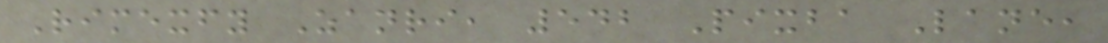Rimexfy Zanri, 542 Pixba Lane,
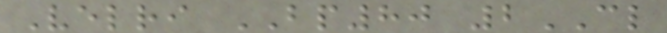Velri BP80 2CL
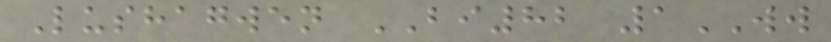Lushagwen BI82 1WW
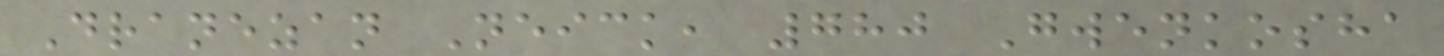Dranezan Neick, 780 Gwenkosha
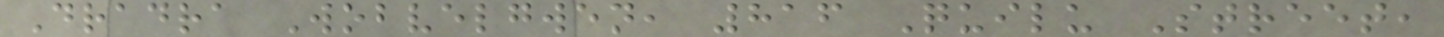Dradra Wobvelgwen, 816 Quilu Street,
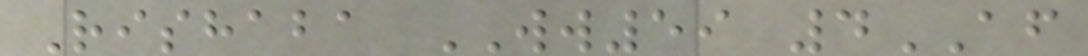Rishaba WW59 4AF
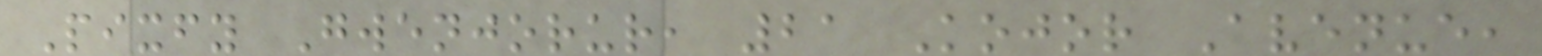Pixfy Gwenjorur, 21 Kojor Avenue,
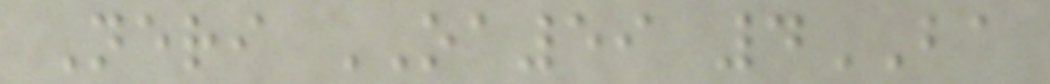Neri OA59 4BA
